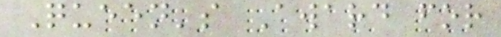Queen's Award for
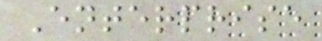Enterprise
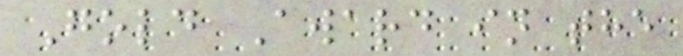Gold Award in the
